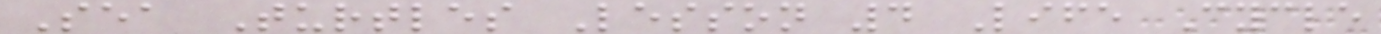Sea Turtles Lesson 4 Life Cycle
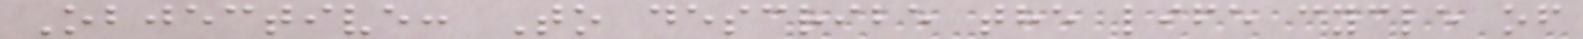Objective: To describe the life cycle of
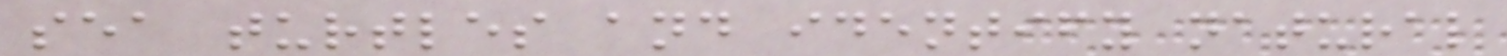sea turtles and identify natural
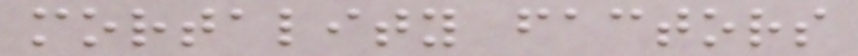mortality factors
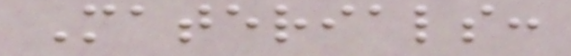Materials:
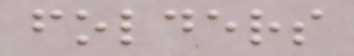folders
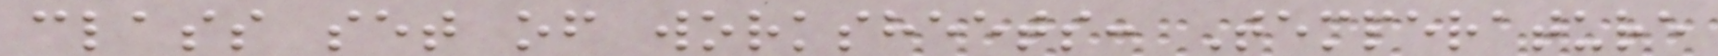class set of worksheets: Temperature
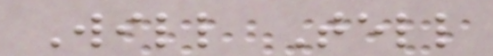Will Tell
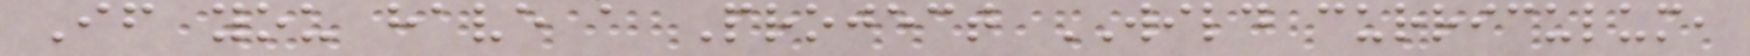If you have a Project WILD curriculum,
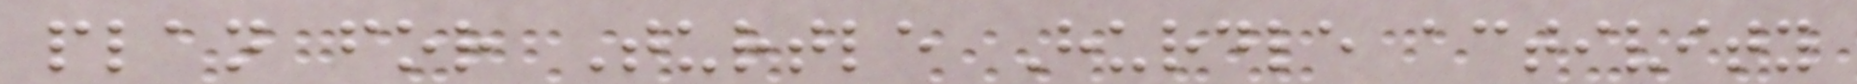plan for Turtle Hurdle activity
